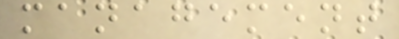management
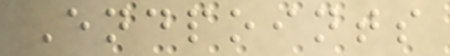Endpoints
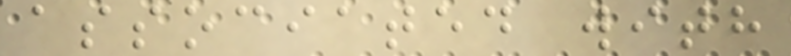associated with
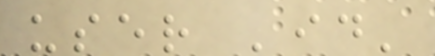user 'id'
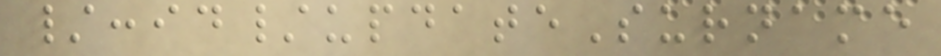/:id/updateSurname
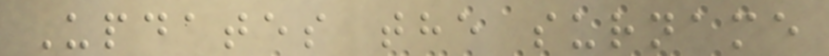Updates the surname
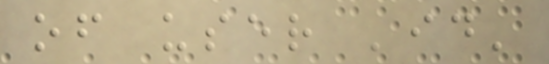of user 'id'
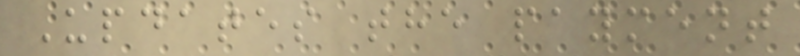Updates the payment
